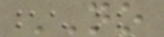NO
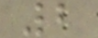2
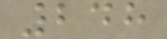248
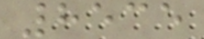8535
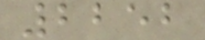2252
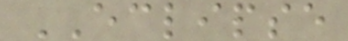ECLIPSE
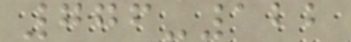776-122
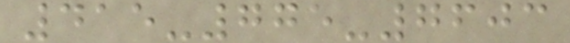415-775-7603
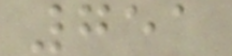751
